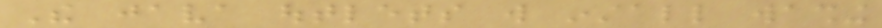The java outlets will install washing
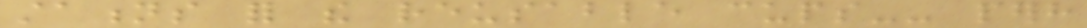stations for the reusable cups-- perhaps
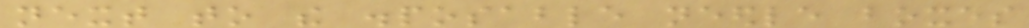next to the disposable needle boxes
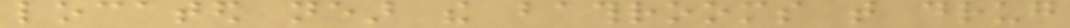located near the bathrooms that drug
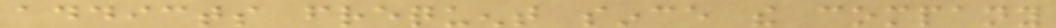addicts frequent since the company
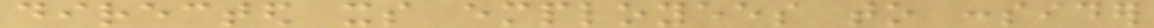directed its employees to consider
